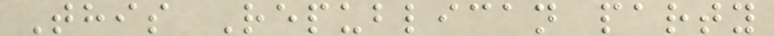This Republican party
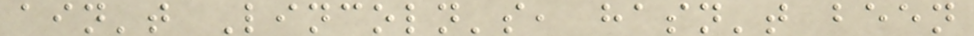ain't Lincoln's, hasn't been
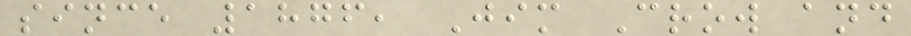since 1876, Jim Crow and
